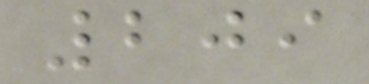209
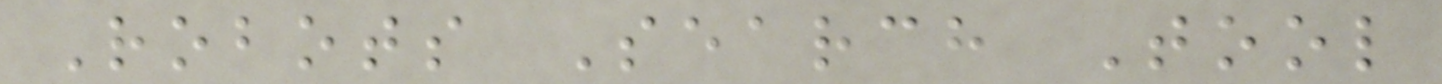Robots Search Tool
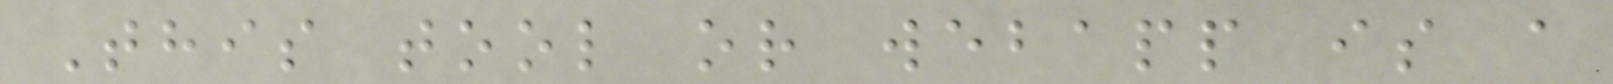This tool or webapp is a
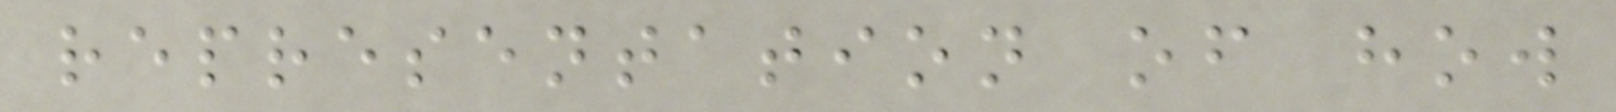representation of how
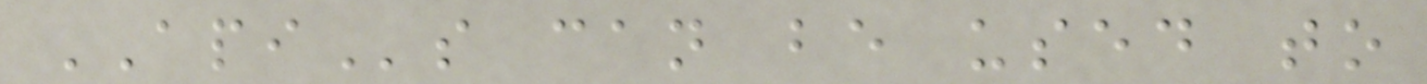APIs can be used to
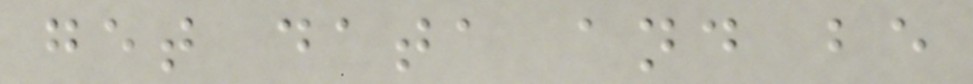get data and be
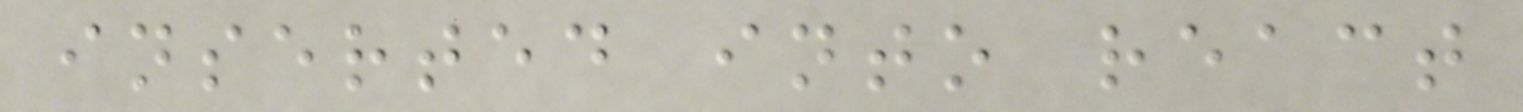inserted into react
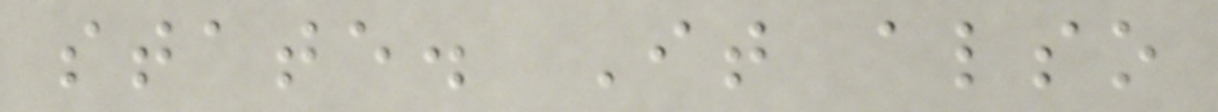state. It also
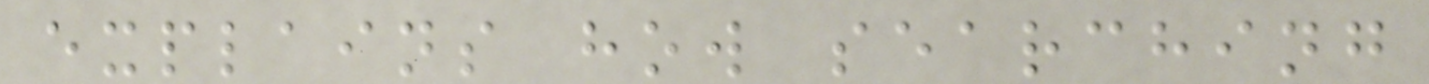explains how searching
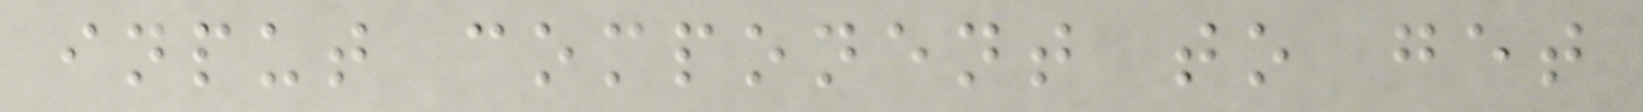input component to get
